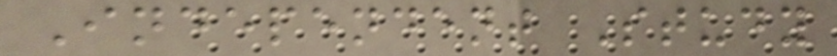Independent Study
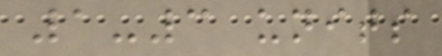1-3 units
